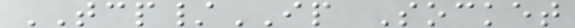TCP/IP Socket
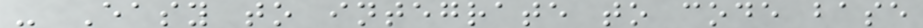- Easy to integrate to code base
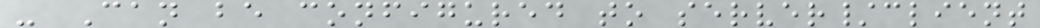- Can be configured to server/client
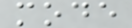mode
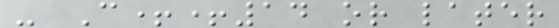- C++14 or later
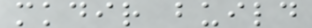mkdir build
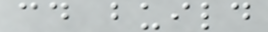cd build
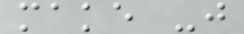make -j
